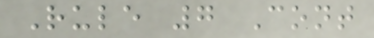Rule 7 Cont
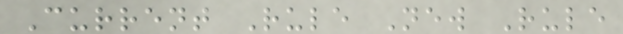Current Rule New Rule
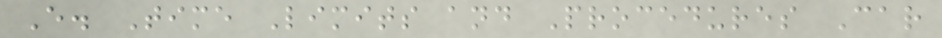E. Time Limits and Procedures Car
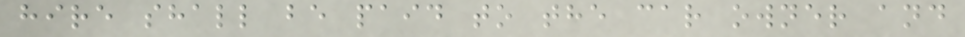hire shall be paid to the car owner and
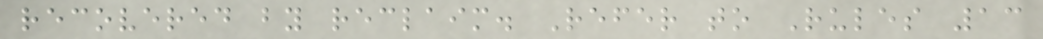recovered by reclaim. Refer to Rules 13
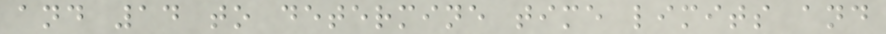and 14 to determine time limits and
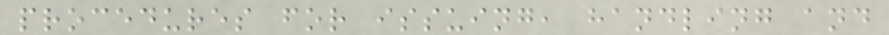procedures for issuing, handling and
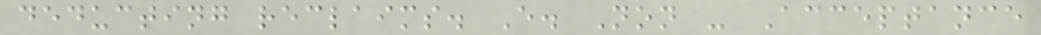deducting reclaims. E. Non - Acceptance
